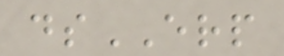dsERP
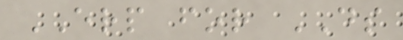ERP for DS
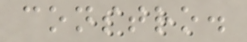constro.
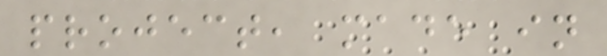project, made in
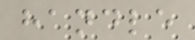handle
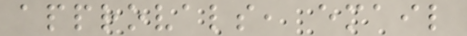approvals, email
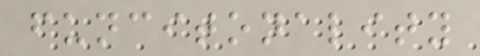funcitonality
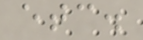etc.
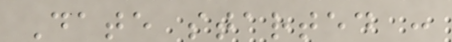Date started :
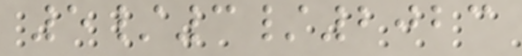5/3/2023
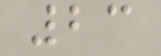23
